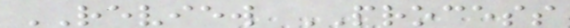REVIEW PROCESS
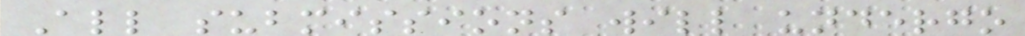All submissions will undergo
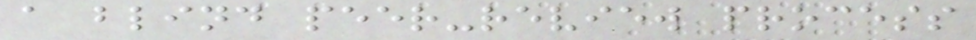a blind peer-review process
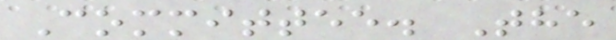Committee. The
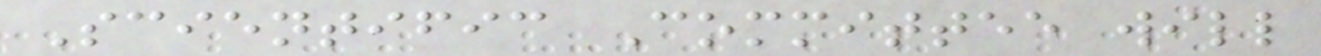Scientific Committee will
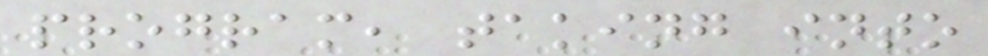program, taking into
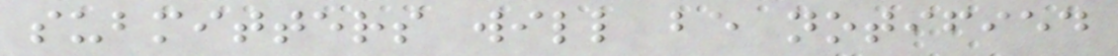submitters will be notified
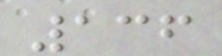136
